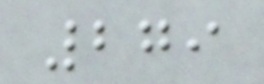279
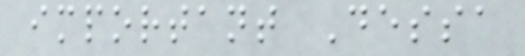important Dessa
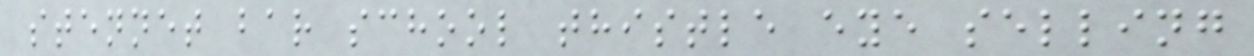stennet bar school thistle eye selling
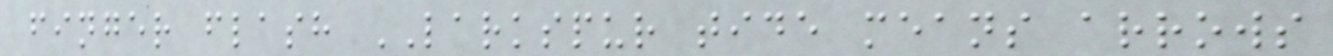finger flash LARKSPUR tide means arrows
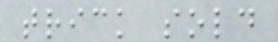trick sold
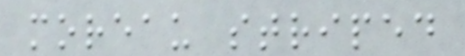moreau striped
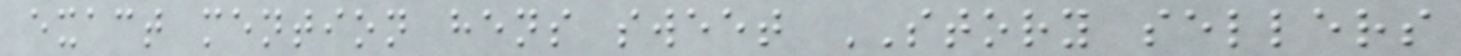exact mention hens sweet STORY sellers
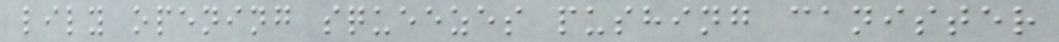lily opening squeezes pushing canister
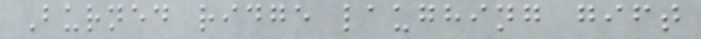Burned ridge laughing gift
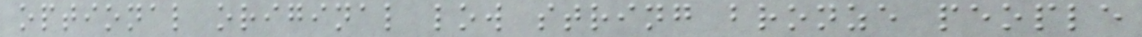optional original low string bronze people
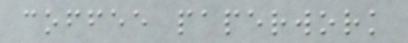coffee paperwork
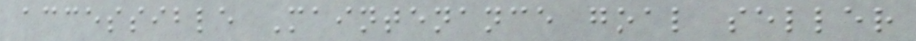accessible Maintenance goal seller
